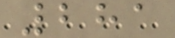281
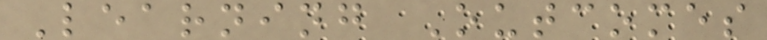Learning Outcomes
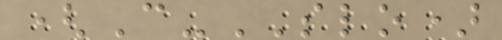(C-SLO)
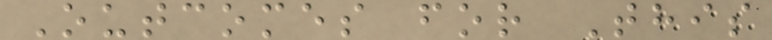Outcomes for This
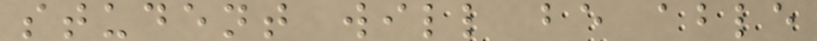student will be able
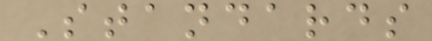Standards
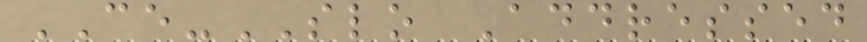CE-SLO Addressed
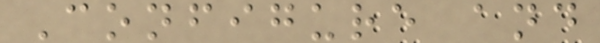Configure and
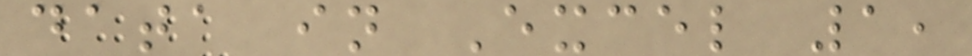data in Excel 1,
